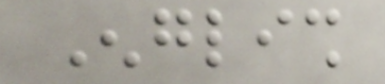English
